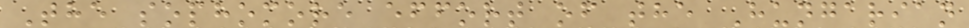The sophomore effort of the Hungarian
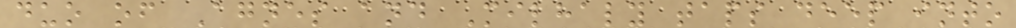duo of Agnes and Milhaly taps deep into
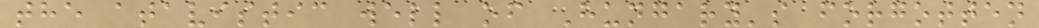the atavistic well of Hungary's forgotten
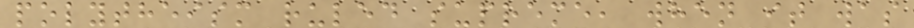polytheism ruled supreme, when it was
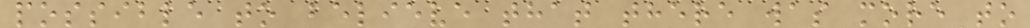possible to believe that there was more to
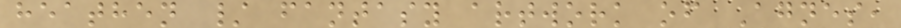heathen / fantasy artwork of Agnes,
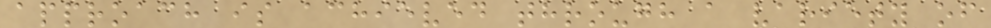approach is achieved through a variety of
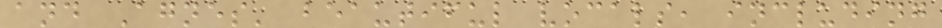and Agnes' beautiful vocals, including
